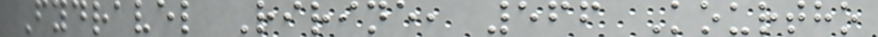Fydravel Ririne, 566 Kourtho
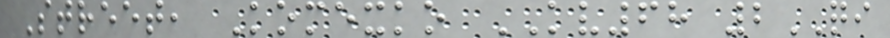Street, Komexko KV68 2QI
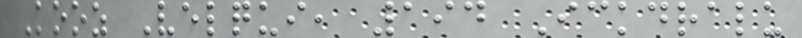Kooz Velqui, 194 Ickdralu
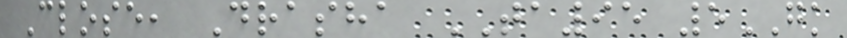Close, Drasha TA95 5GK
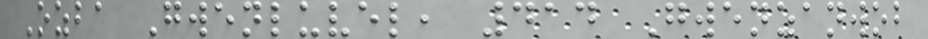Ozba Gwenluvel, 414 Gwenzanwob
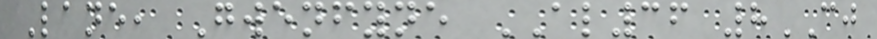Lane, Gwenfyne AL36 8CJ
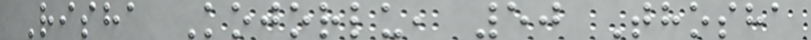Risha Kojorlu, 50 Thosha
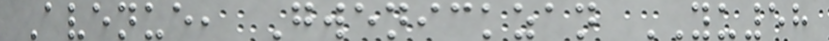Avenue, Gwenickzan YU58
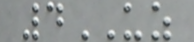4UZ
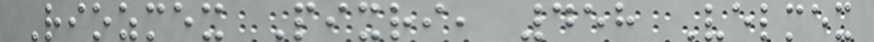Riozmex Pixri, 458 Velmex
